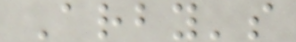Arby's
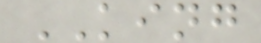KING
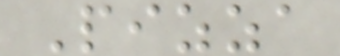Pizza
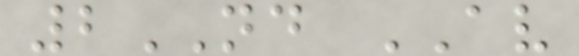2ND AV
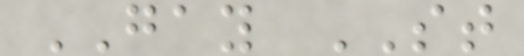GAY ST
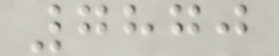7870
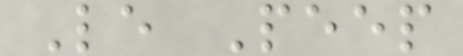Le Peep
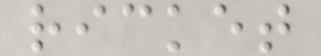ricket
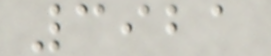3921
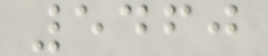5460
